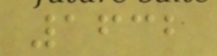1632
